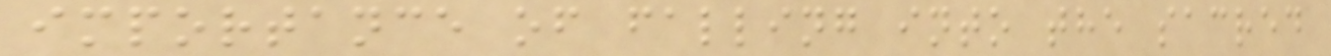importance of falling into the sacred
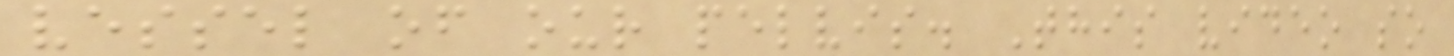vessel of our pelvis. This video so
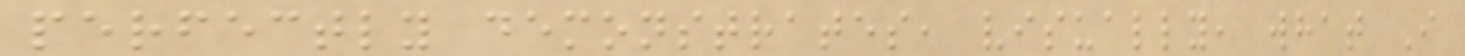perfectly demonstrates, visually, what I
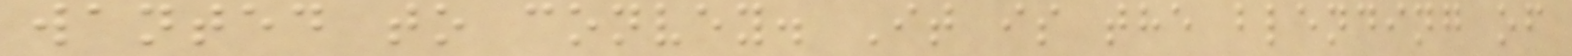wanted to convey. It is the blending of
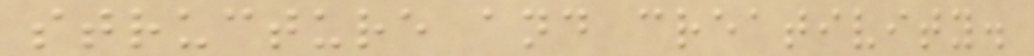structure and creativity.
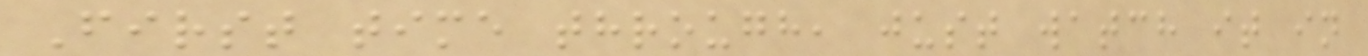First time through, just watch it in
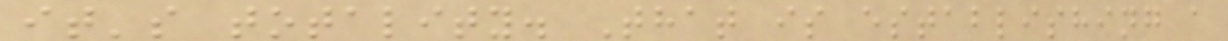it's totality. That is establishing a
